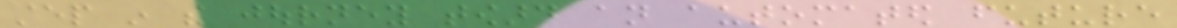step in the journey toward an automated future
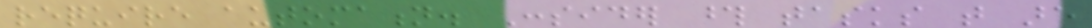require automation. Consider those tasks that are
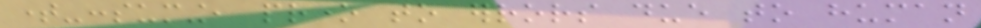time-consuming, prone to errors due to human
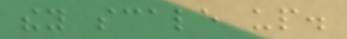they scale up.
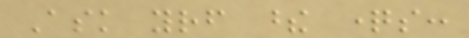Ask yourself these questions:
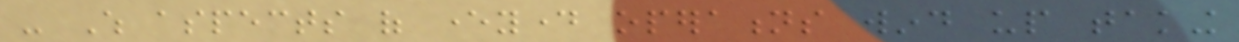- Which aspects of everyday operations wind up taking
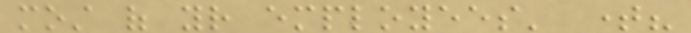most of your employees' time?
